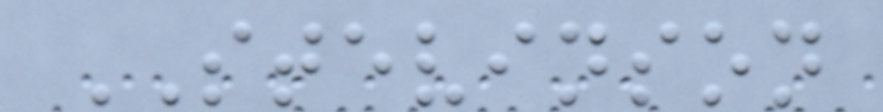STEVINSON
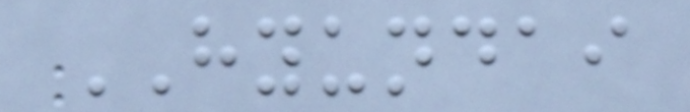HYUNDAI
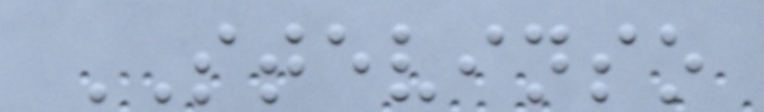STEVINSO
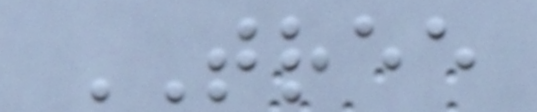TREE
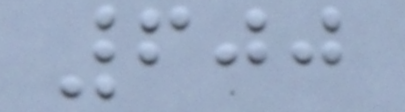600
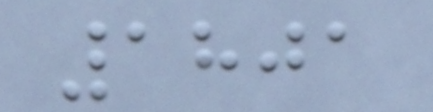1801
